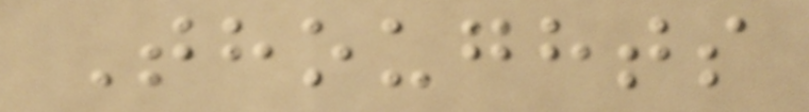Thoughts
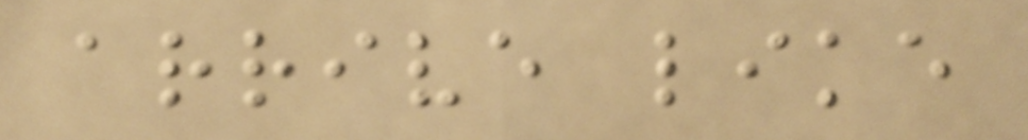arrive like
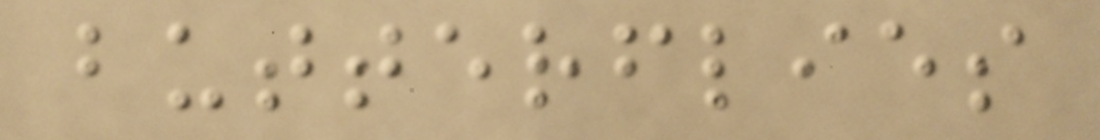butterflies
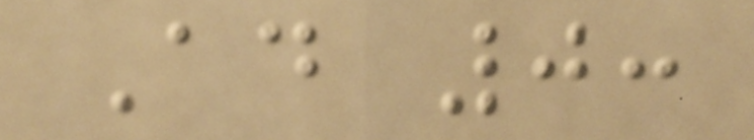Ad 0:
